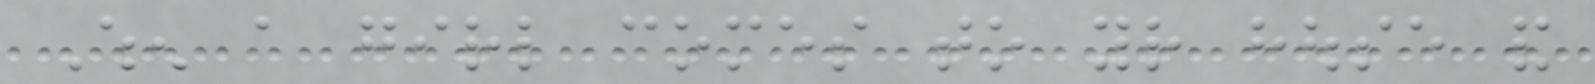When a girl comes to your house and
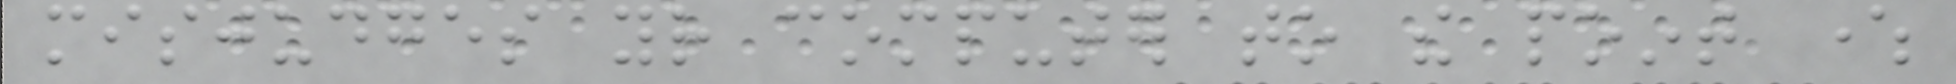misjudges your computer to the point where
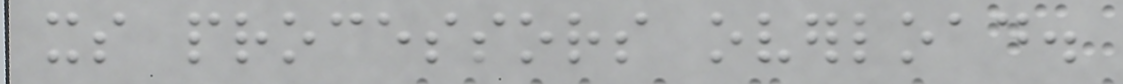its processors overload.
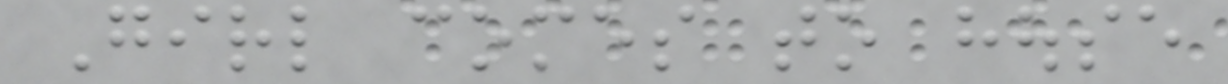Girl comes to house
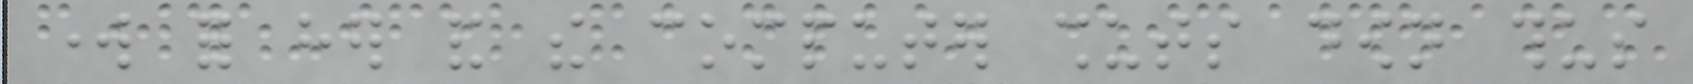work for her and the computer shuts down thus
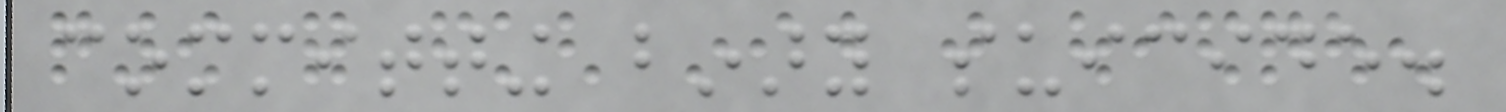committing binary suicide.
